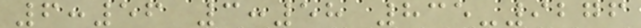6:56 3:58 835-9276
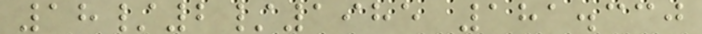18/2/1985 181.330
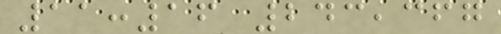11:16 243,367
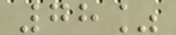78%
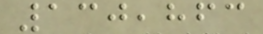130,863
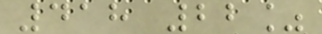418 22%
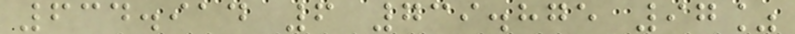634.914 6 739.875 97%
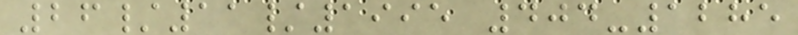26/11/1995 404-1285
